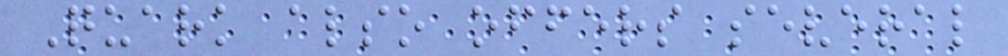Quark also offers several
